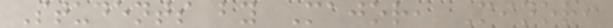Students by Major, Minor,
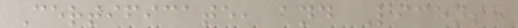Certificate, and License
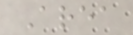Area
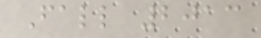Fall 2013
